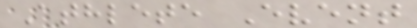Athlete Event
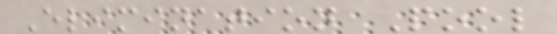Elimination Pool
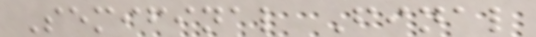Semifinal Final
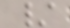/
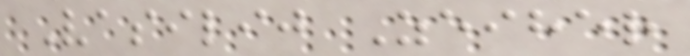Vasilij Zeiher
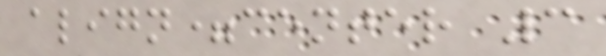align=center 3
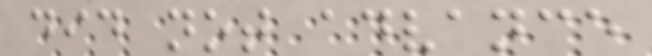did not advance
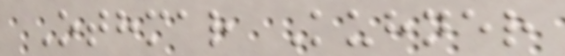Othmar Kuhner
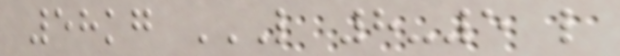58kg L 8-5 L
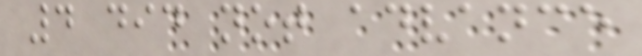4 did not advance
